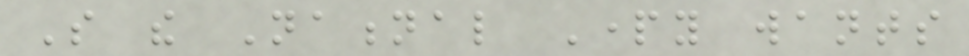So the National Party wants
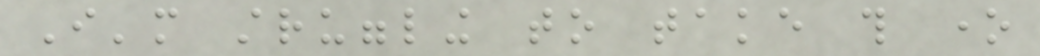I'm struggling to take this one
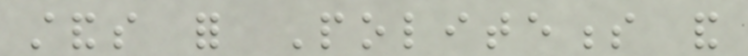stands for Politeness and
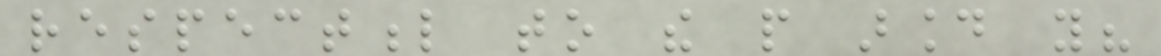respectful to the people around you?
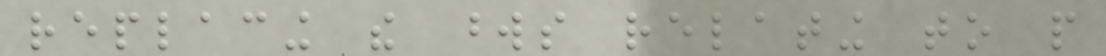replacing the words relating to people
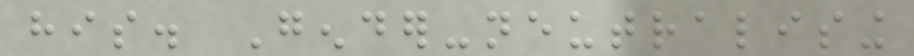his. Gender-neutralising
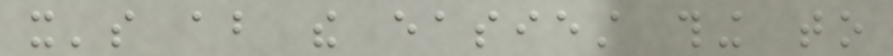it's about the easiest thing to
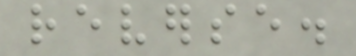reverse.
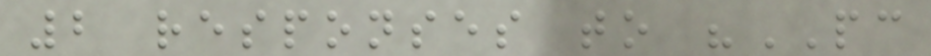2 responses to "PC
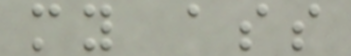my ass
